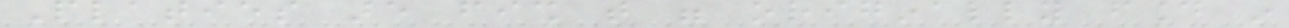Platies are fish that were originally found in
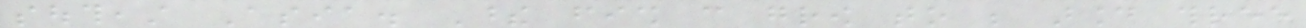southeast Asia. These fish can grow to be around three
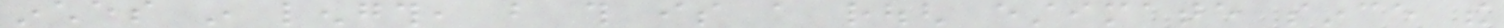inches in length, but this is a rough estimate since the
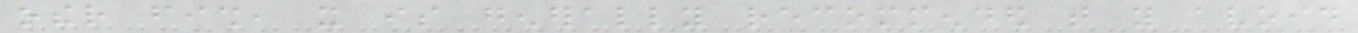other fish, it is generally recommended that you avoid
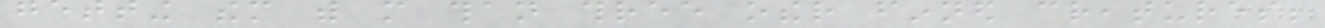getting them with more than three other finned creatures;
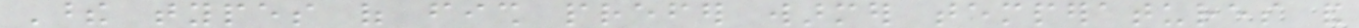These types of fish prefer warmer temperatures and
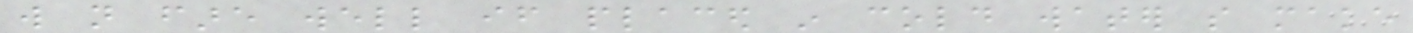will not fare well if placed in cold water so make
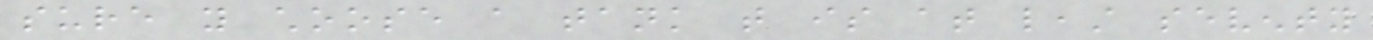sure you choose a tank that is at least seventy
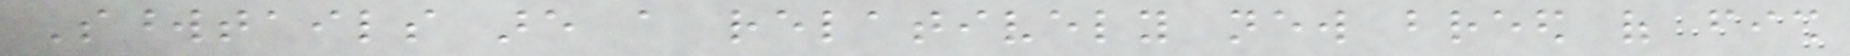Swordtails are a relatively new breed of fish
